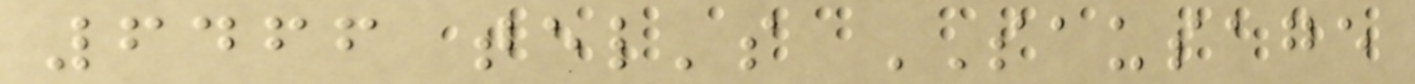6466 tel's SAUSAGE
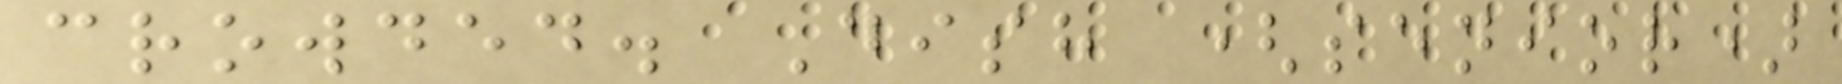crowded. Dish (senior)
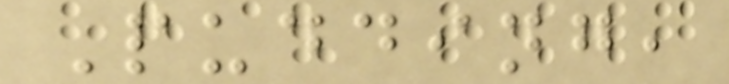Pudding,
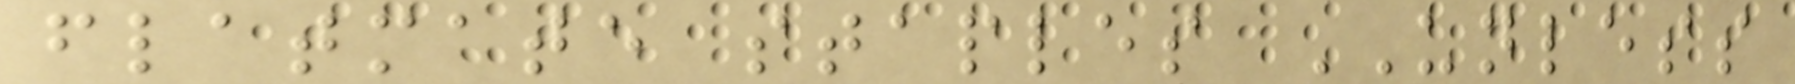flatmate staples UNLESS
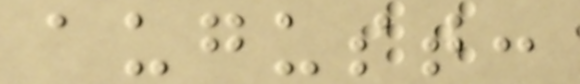august:
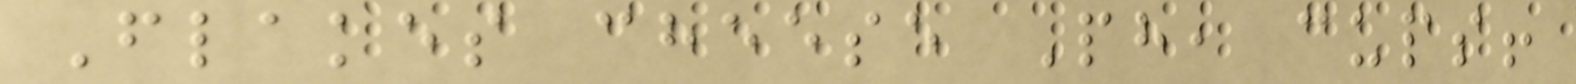Flakes cheese Ph, cups!
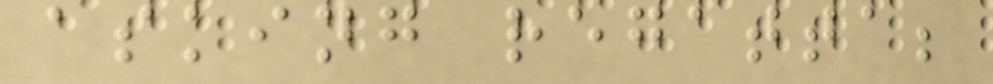asking regatta;
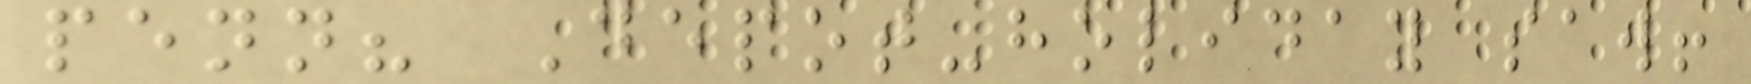penn? Depot-holiday saw!
